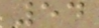54
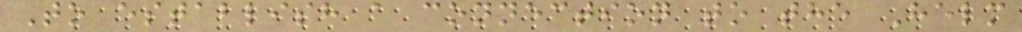To establish a connection to the Helm
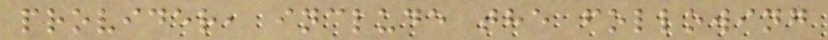provider, include the following
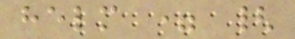helm = {
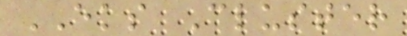EKS Cluster
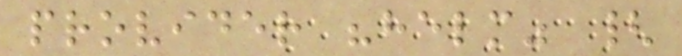provider "helm" {
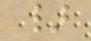}
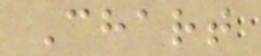Chart
